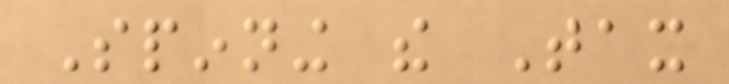Spinning the Tax
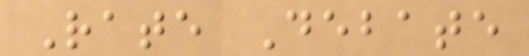Rate Debate
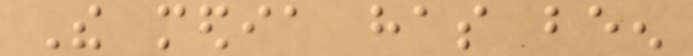The media has been
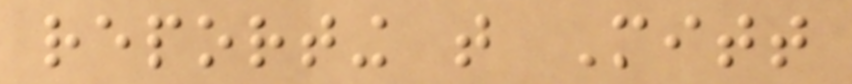reporting that Mitt
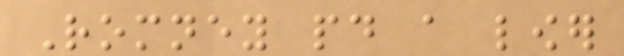Romney paid a lower
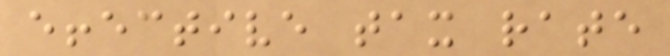effective tax rate
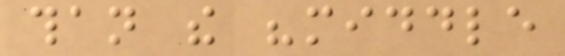than the "middle
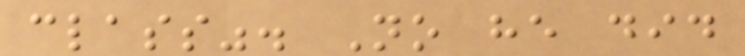class". No he did
